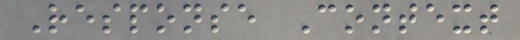Response Context
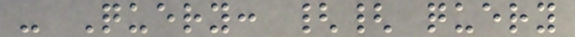- Query: {{ query
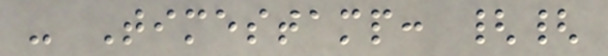- Timestamp: {{
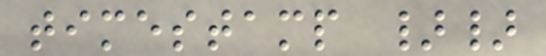timestamp }}
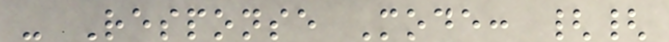- Response Mode: {{
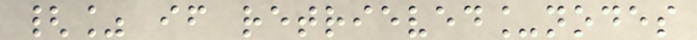{% if retrieved_nodes
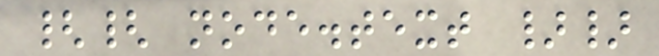{{ node.text }}
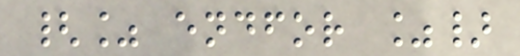{% endfor %}
